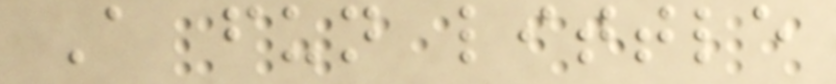A fun little
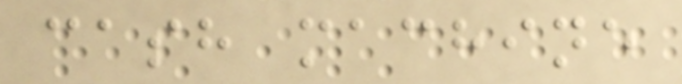cash machine
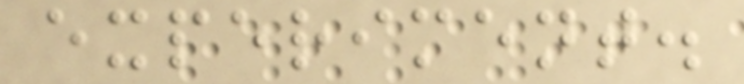experiment.
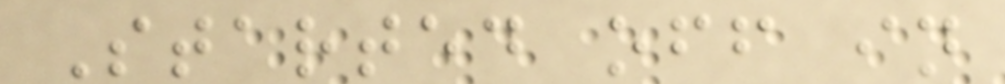Started off in
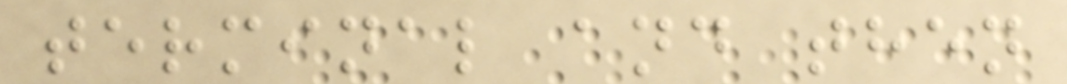terminal and then
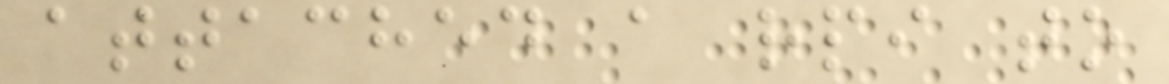attached a rpi to
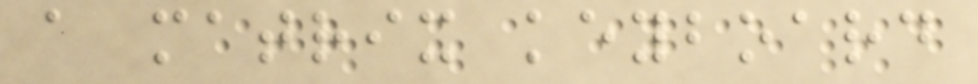a matrix keyboard
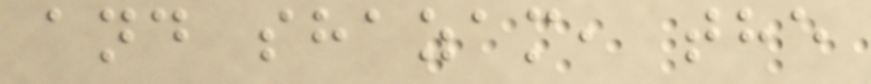and shazam, the
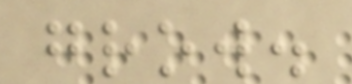grow.
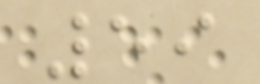59
